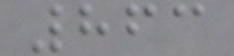863
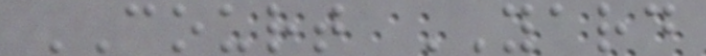COURT YARD
